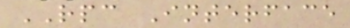RPC Interface
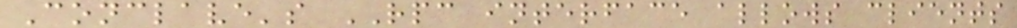Conclave's RPC interface allows clients
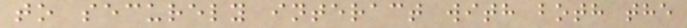to securely interact with both the
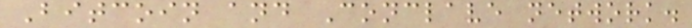Bitcoin and Conclave network.
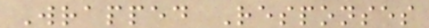Wrapped Responses
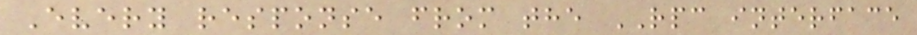Every response from the RPC interface
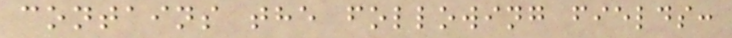contains the following fields:
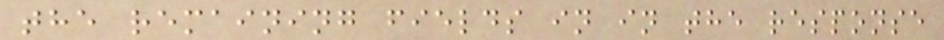the remaining fields in in the response
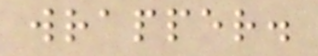wrapper.
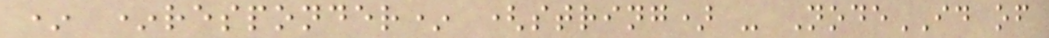* *responder* (string) - NodeID of
